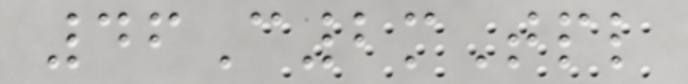46C2mTpl
